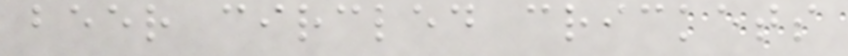beer circled crickets
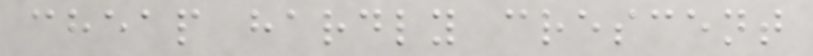cheap hardly crescent
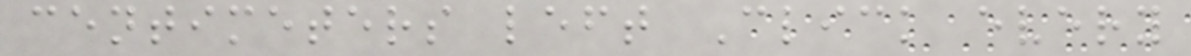centimeters left Click every
